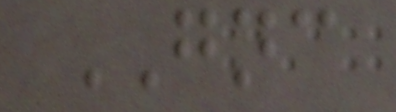GNC
